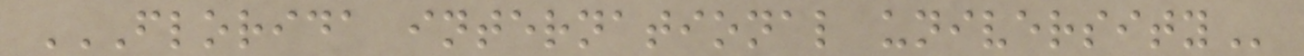FLORIDA INTERNATIONAL UNIVERSITY
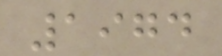1974
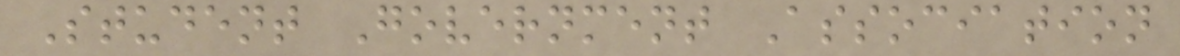Student Government Association
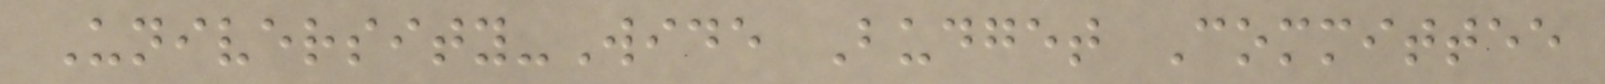University-Wide Budget Committee
